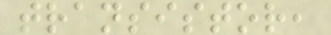transistor,
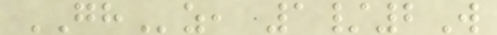GHz, 1/2W
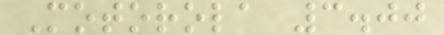Motorola 3.00
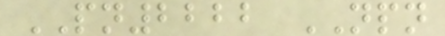PN2222 NPN
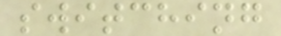switching
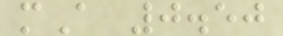mA 0.50
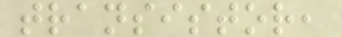transistor,
